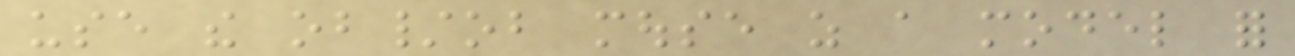use the ob/ob mouse as a model for
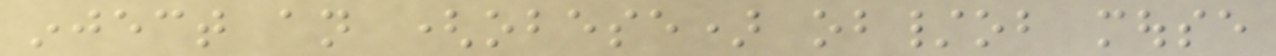inject an (obese) ob/ob mouse
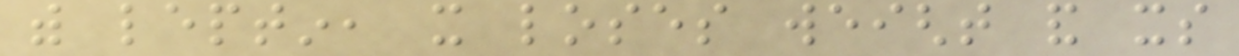with leptin, it loses weight and its
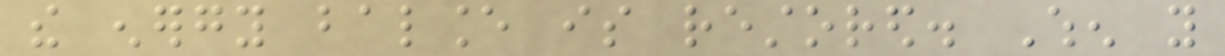the energy balance is restored. When you
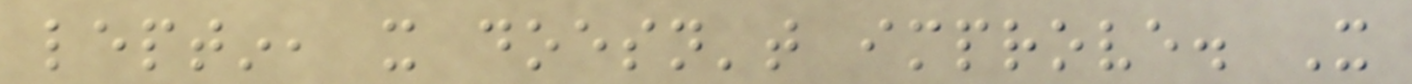leptin, it doesn't improve. It
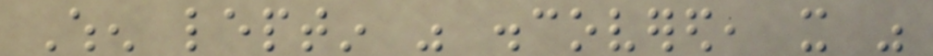When leptin was discovered, it was
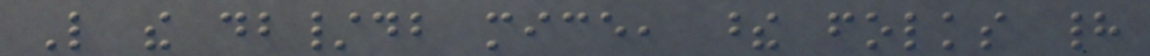Like the db/db mice, these folks had
